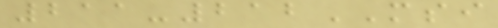211-212MSI
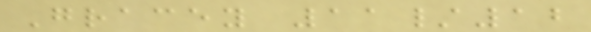Gracey 11/12
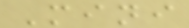Mini
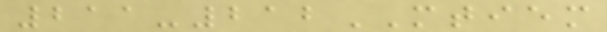211-212MTIEM
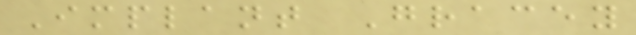Implant Gracey
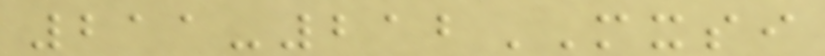211-212MXSI
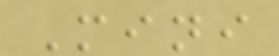Mini
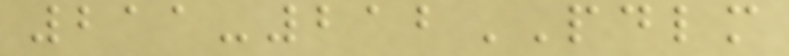211-212PDLM
